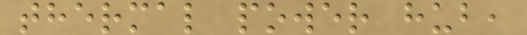thermal power hub,
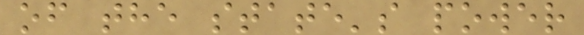of the state's power
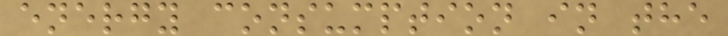energy consumption in the
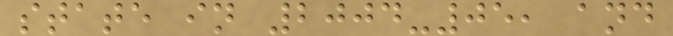state in 2004-05, and
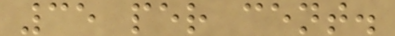35 per cent.
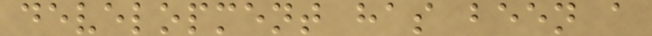development has been a
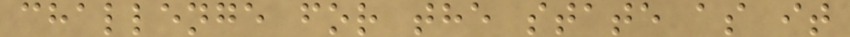challenge for the state as it
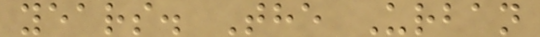years. The Urban
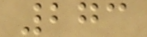273
